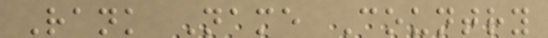Rank Name Country
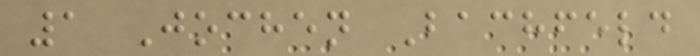1 Jochen Bachfeld
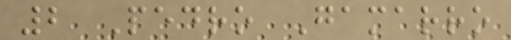2 Pedro Gamarro
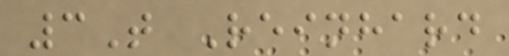3T Reinhard
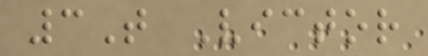3T Victor
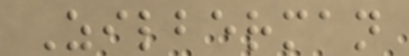Zilberman
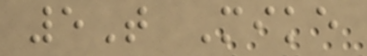5T Mike
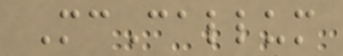McCallum
